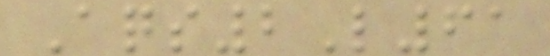Aqs2L61
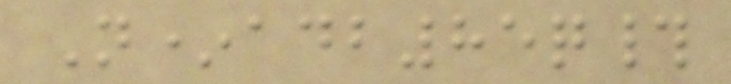N*adb85q#
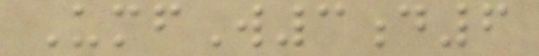UmfW3d6
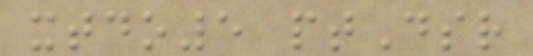xtdo5 ptDsr
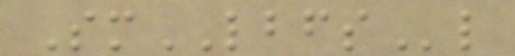SmLBFSl
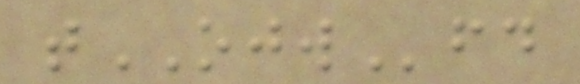tOJWfd
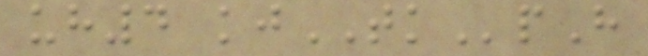uh4 kjTKpH
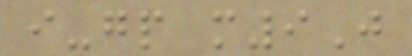i-gp m9J
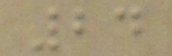24
